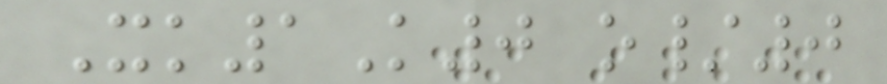Xk1K0 o/0
